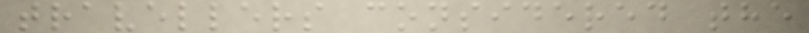travellers considered the
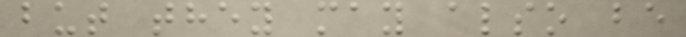but they may also be
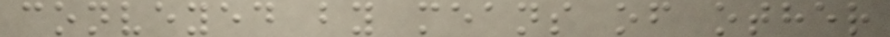conveyed by means of other
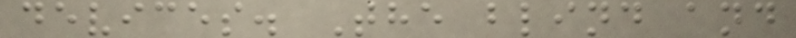devices. The blind and
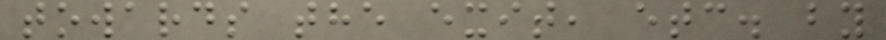towards the exit, etc. by
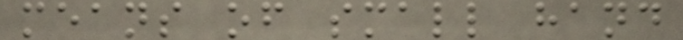means of small hand
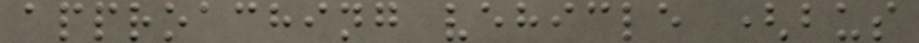approaching vehicle (bus
